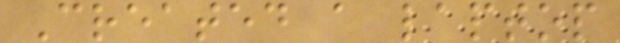Created a laptop
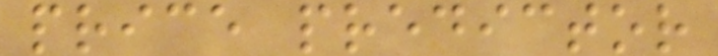price predictor
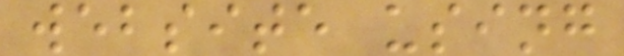website using
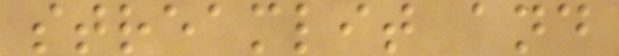streamlit and
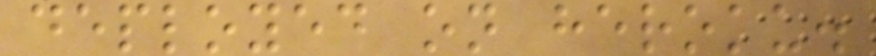deployed on heroku.
